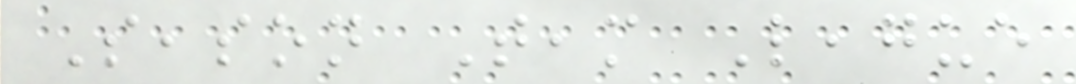Season Team League
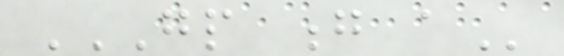GP G A
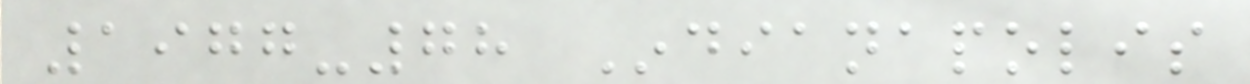1977-78 Indianapolis
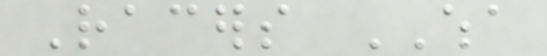Racers WHA
